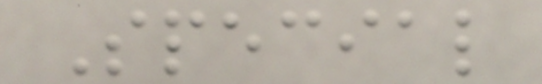Special
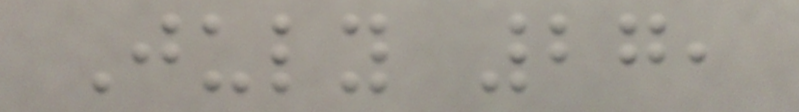July 27,
